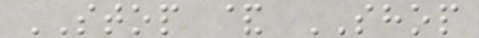STOP & SHOP
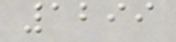1299
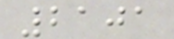2101
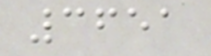3651
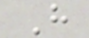H
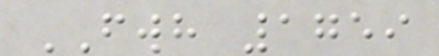FWH 1759
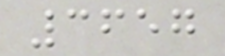3657
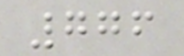776
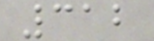312
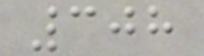308
